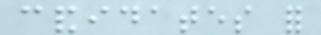candidates for
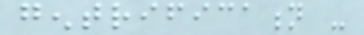gentrification -
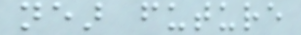near future
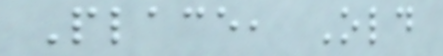Place, Old
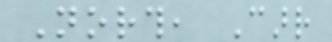North, Carr
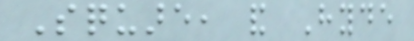Square, and Hyde
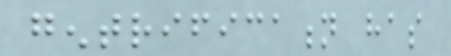gentrification has
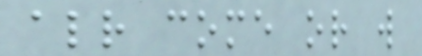already come or will
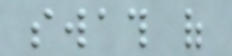swath of
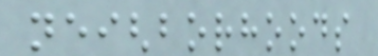neighborhoods
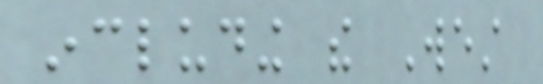including the West
